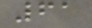61
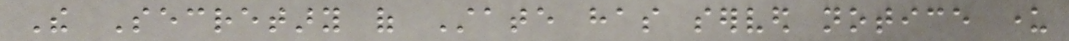The Secretary of State has served notice under
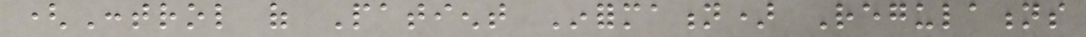(Control of Patient Information) Regulations
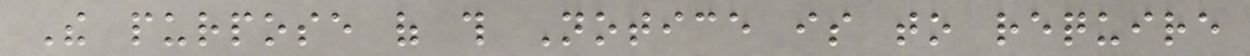The purpose of this Notice is to require
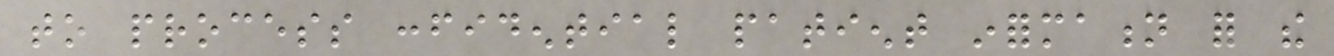to process confidential patient information for the
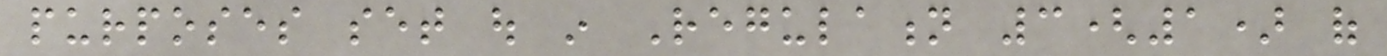purposes set out in Regulation 3(1) of
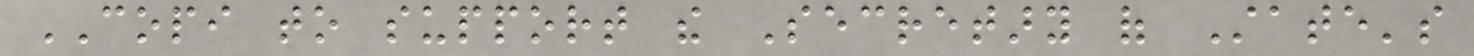COPI to support the Secretary of State's
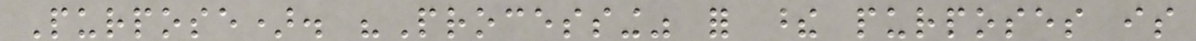Purpose). "Processing" for these purposes is
